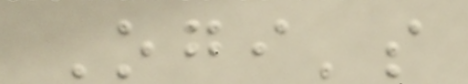Ogi's
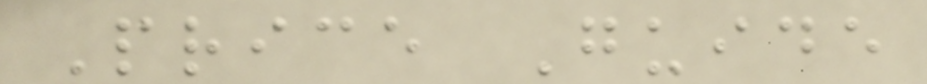Price Guide
